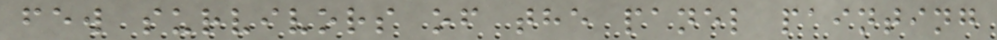few survivors of the panel painting
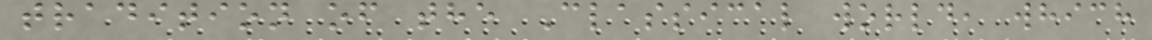tradition of the Classical world, which
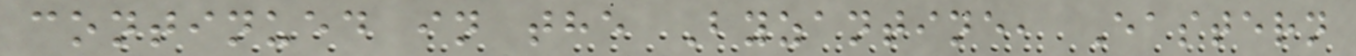continued in the Byzantine, Eastern
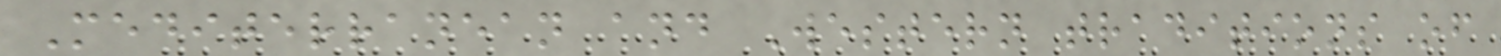Mediterranean and Western traditions of
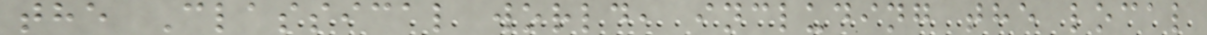the Classical world, including the local
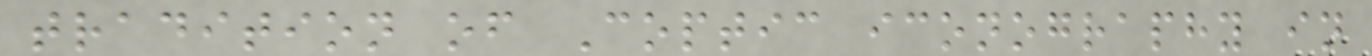tradition of Coptic iconography in
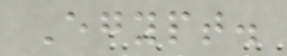Egypt.
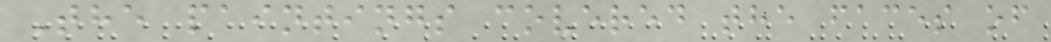The paintings covered the faces of
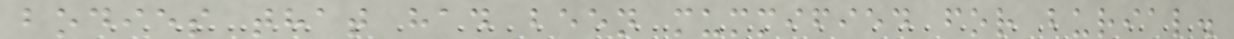bodies that had been mummified for burial.
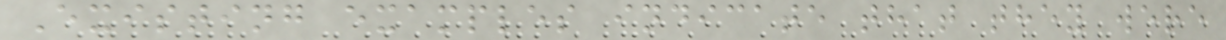Existing examples indicate that they were
